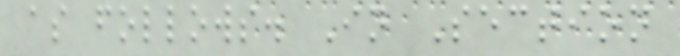as follows. In Section
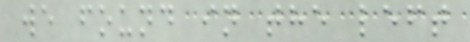we found in the left
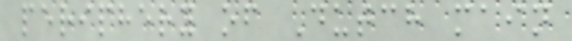periphery of Dutch main
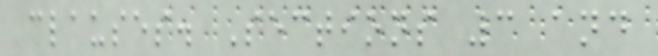clauses. Sections 3 and
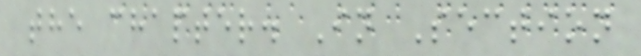the chapter. In Section
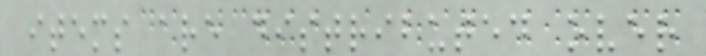items are distributed over
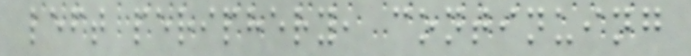left periphery, continuing
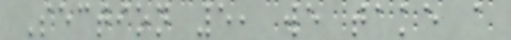Section 5, we take a
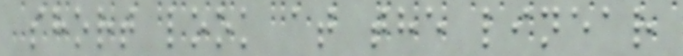short look at the linear
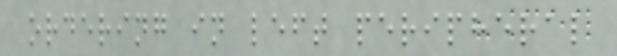ordering in left peripheral
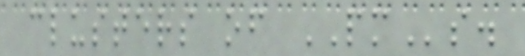clusters of PMs.
